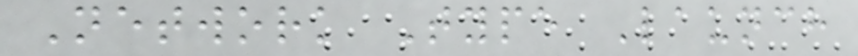Network Type Launch
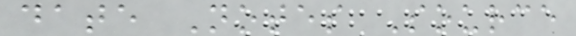date Notes Source
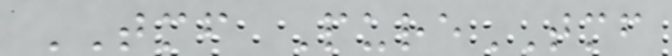TMF PureTMF
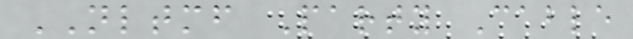NLTMF Party Cable
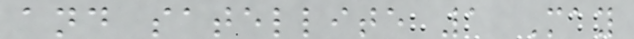and satellite 1 May
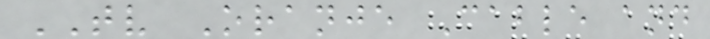TV Oranje Cable and
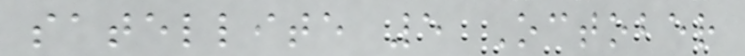satellite 5 October
